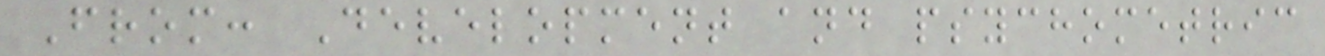From: Development and psychometric
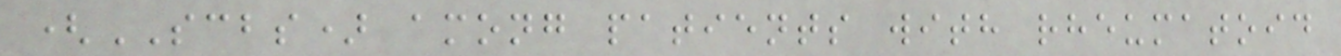(SCBS) among patients with rheumatoid
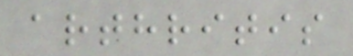arthritis
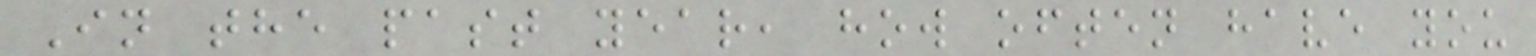In the past year, how often have you
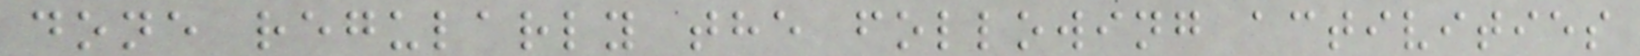done regularly the following activities
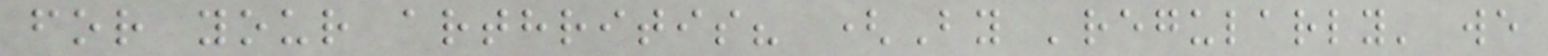for your arthritis? (By 'regularly' we
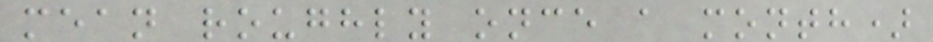mean roughly once a month)
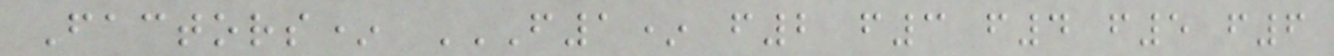Factors* F1* F2 F3 F4 F5 F6
